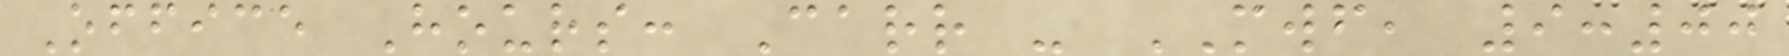Office Hours: Carr - MWF, 9:00
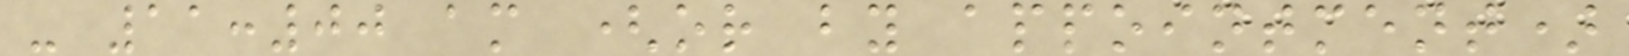- 11:00 am (or by appointment)
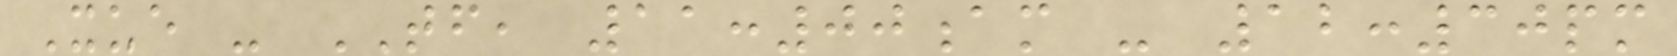Xue - TF, 11:00am - 12:30pm
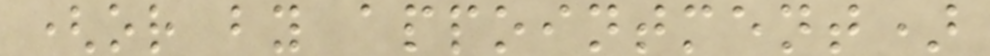(or by appointment)
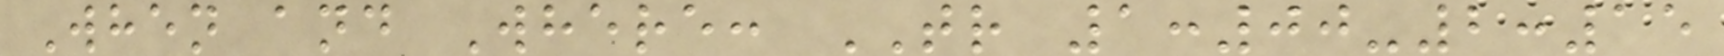When and Where: TR 1:00-2:15
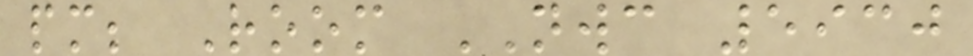pm; Room NWC 5930
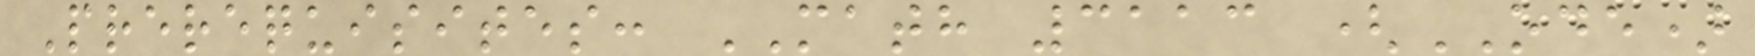Prerequisites: MATH 3113 (ODE)
